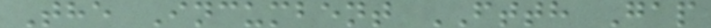The Incumbent FTTH Gap
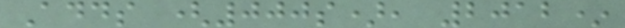Adds (000s), 2012*
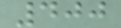400
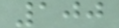100
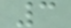3
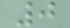0
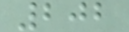202
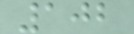102
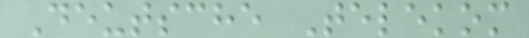Deutsche Telekom
